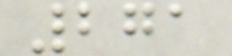271
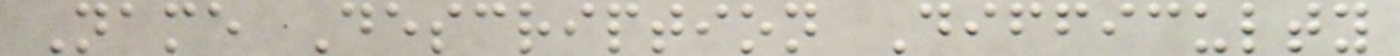Name Description Difficulty
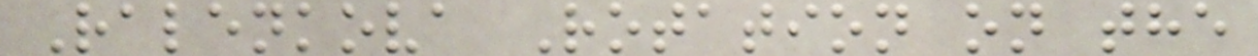Ralenkova Rotation on the
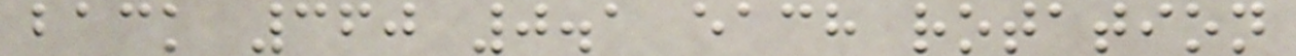back 360 0.1 each rotation
